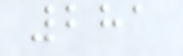281
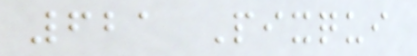621 Pixqui
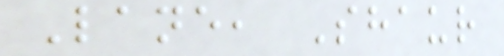Lane, Shaur
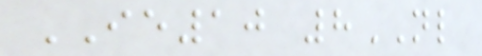IE10 8NL
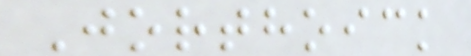Jorthoick
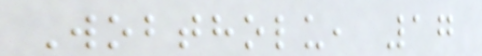Wobtholu, 17
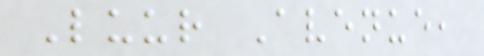Luur Avenue,
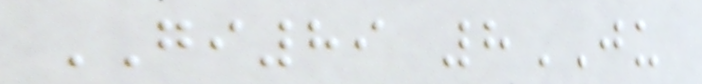GI89 8JU
